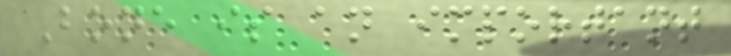Bone is an important
